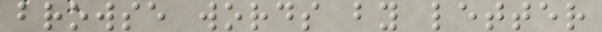browse words by letter
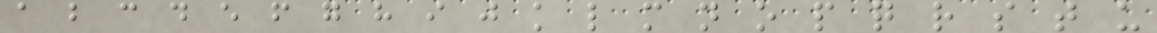a b c d e f g h i j k l m n o p q r s t u
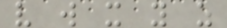v w x y z
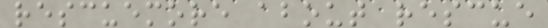rescuemore about rescue
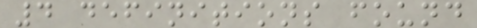4 definitions found
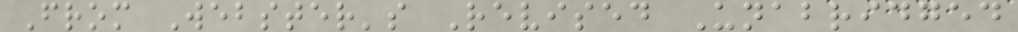From Webster's Revised Unabridged
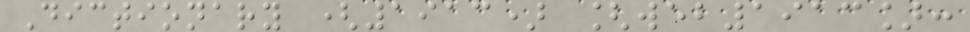Dictionary (1913) [web1913]:
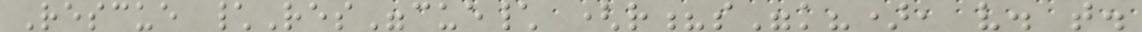Rescue \Res"cue\ (r?s"k?), v. t.
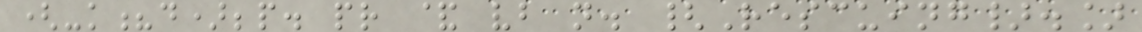(-k?d);p. pr & vb n. {Rescuing}.]
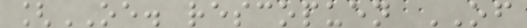[OE. rescopuen OF
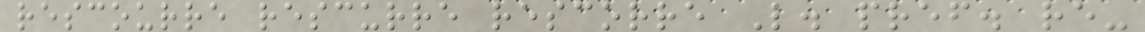rescourre rescurre rescorre L. pref. re-
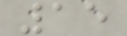15
